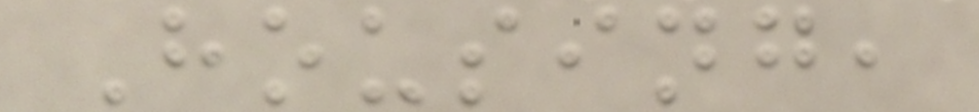Housing,
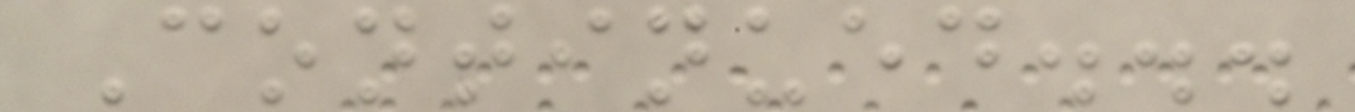Continued...
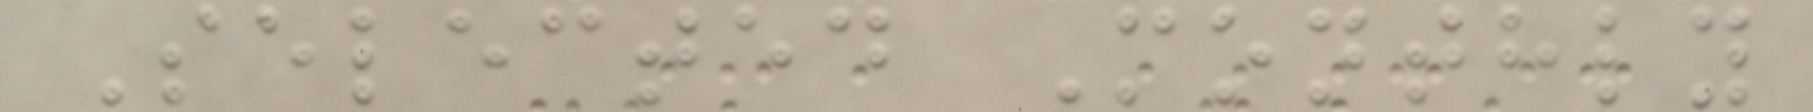Selected Monthly
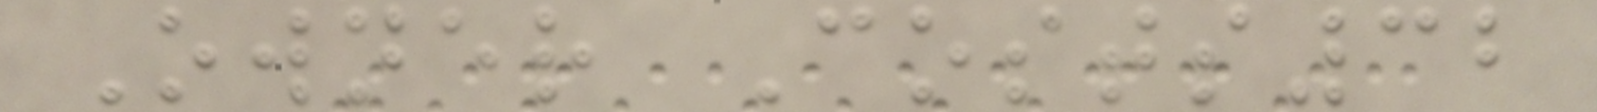Owner Costs32
